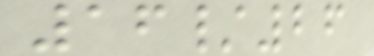16/26
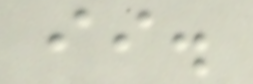ii.
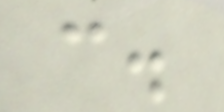c.
